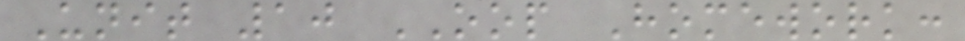Unit 10 OOP Homework:
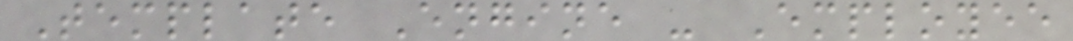Template Engine - Employee
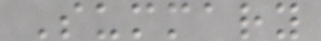Summary
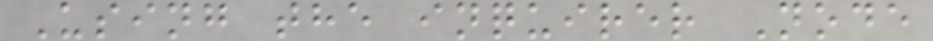Using the inquirer Node
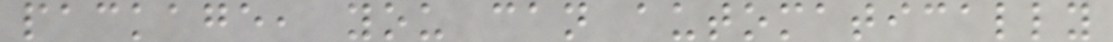package, you can automatically
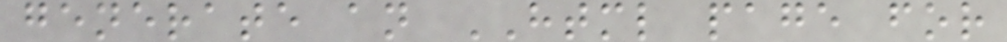generate an HTML page for
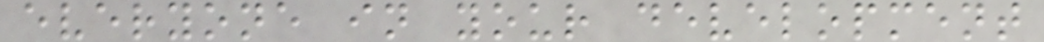everyone in your development
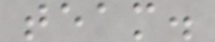team.
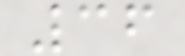36
